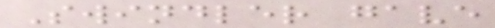Swindler gave
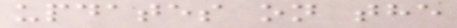updates on the
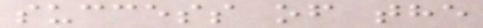success of the
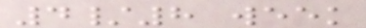4/8 week
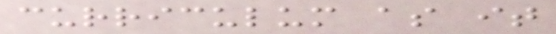curriculum as it
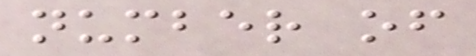number of
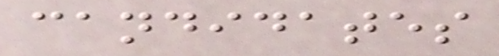candidates
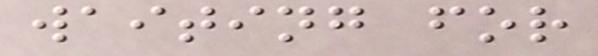waiting for
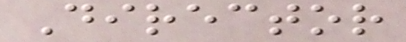Director
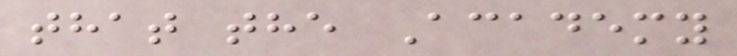that the Academy
